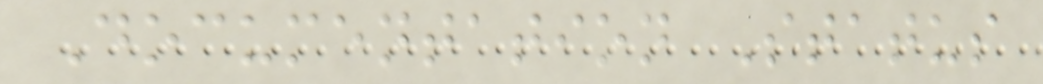Documentation Status
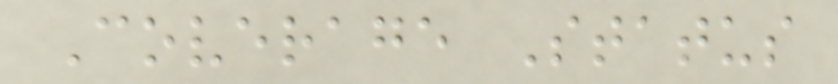Coverage Status
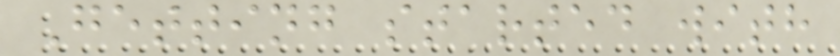Getting started with
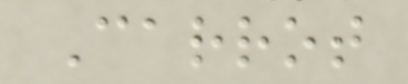Carrot
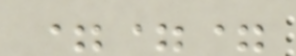===
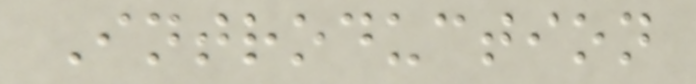Introduction
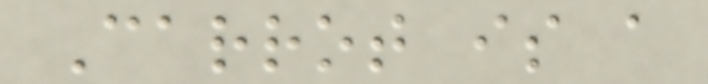Carrot is a
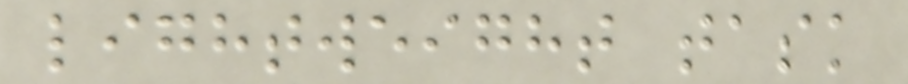lightweight task
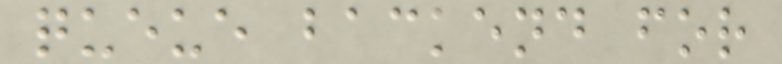queue backend for
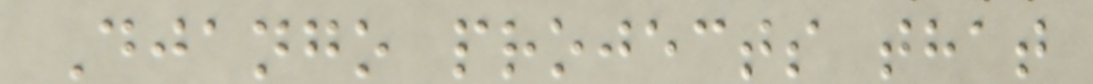Django projects that
